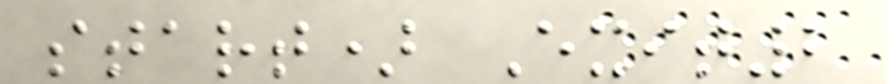start) Exit2
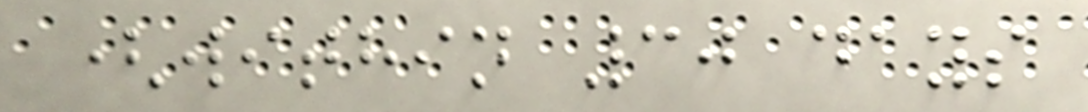(within 30 days
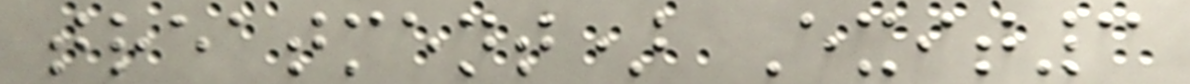treatment) Exit3
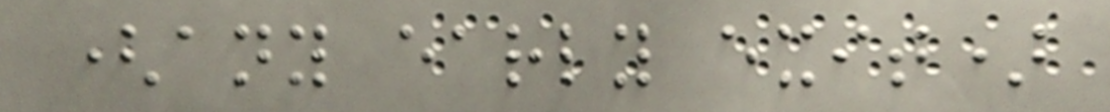(any early exit)
